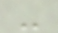-
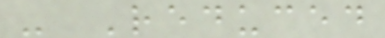- Reduced
